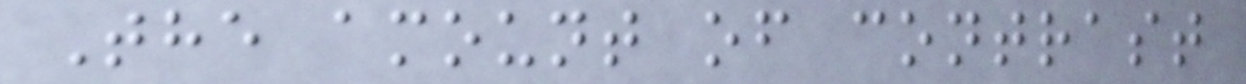The amount of contrast
